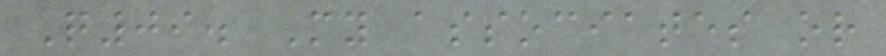Q09. My associates or
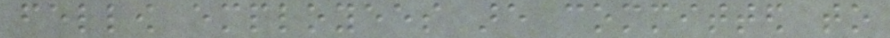fellow employees are committed to
